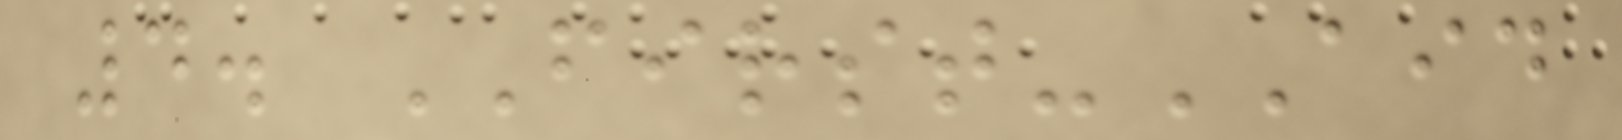4. FIRST-AID
